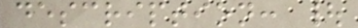description: |
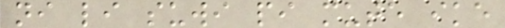ni li suwi pi mute ike
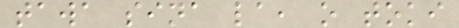tawa sina la, o toki
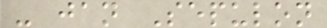- jan Sepulon
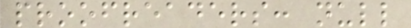proofreaders: null
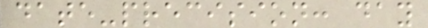date-precision: day
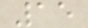15
